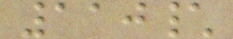110\
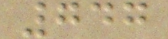747
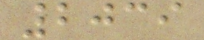2039
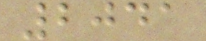2041
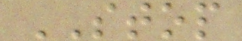STOP
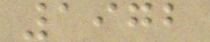1972
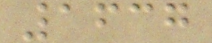1637
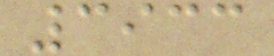3933
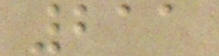211
